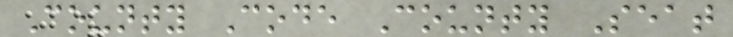County Code County Seat
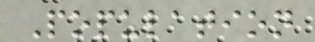Population
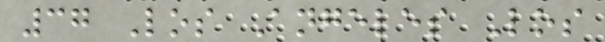37 Los Angeles Los
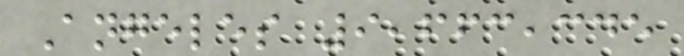Angeles 9,663,345
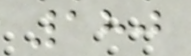180
